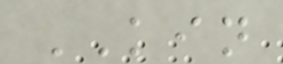KIN
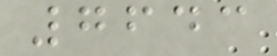7643
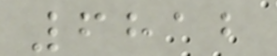6812
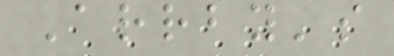Arrby's
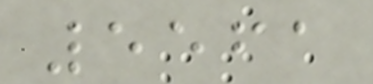5561
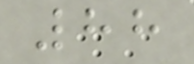88
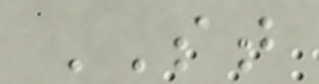ST
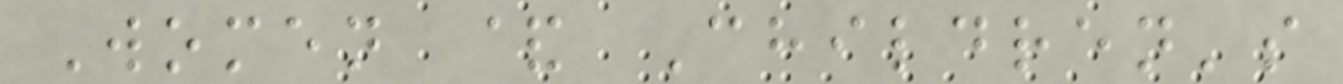Women & Children's
